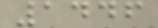1446
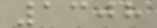1308
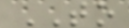TO
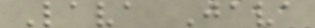Lava Java
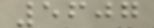5607
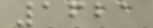1621
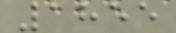1855
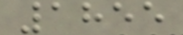1855
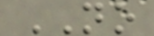NO
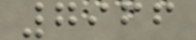7966
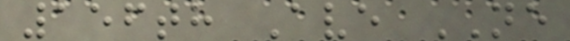156th Ave NE
